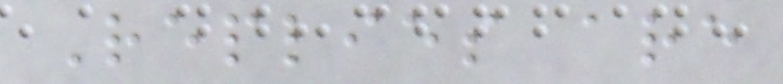Replies are
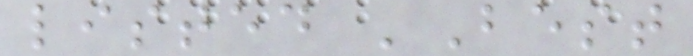listed 'Best
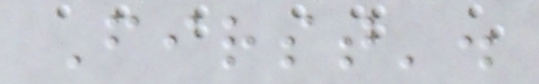First'.
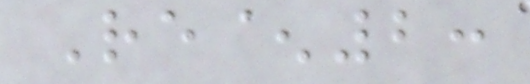Re^2:
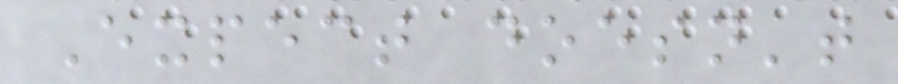Expect doesn't
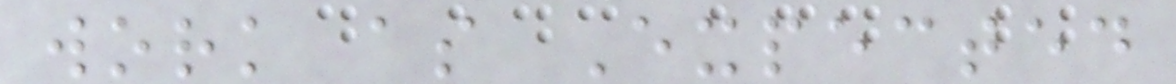work as Expected
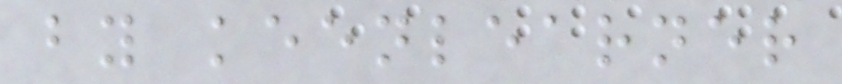by keenlearner
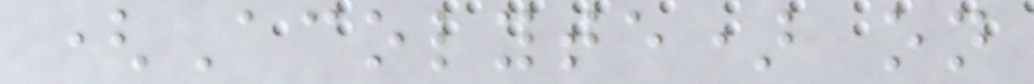(Acolyte) on
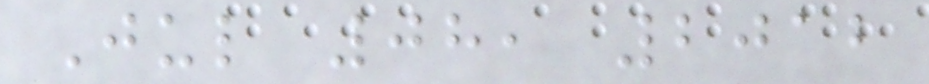Jul 08, 2012
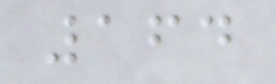164
